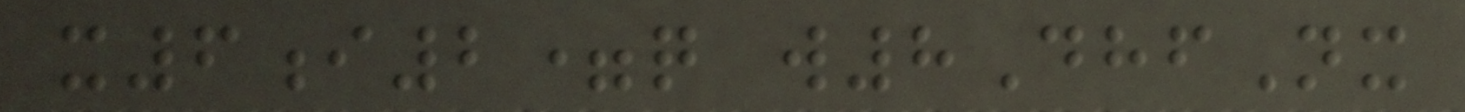x6i2=q w8DhfNx
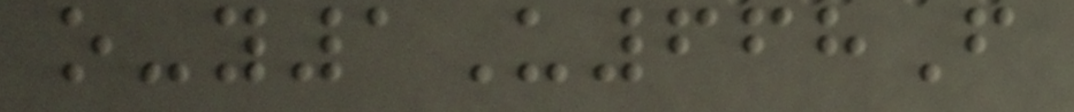o-y1U668F
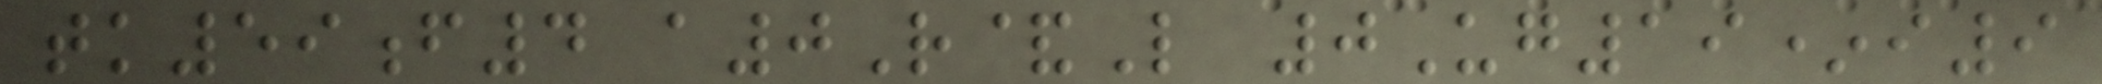tk59f4 a0R&L 0Ug19*i9
